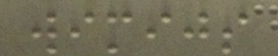wimijs
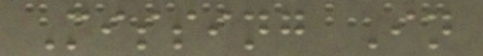Missing In
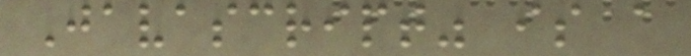Javascript" is a
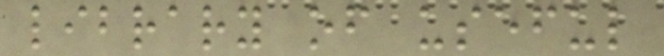library of useful
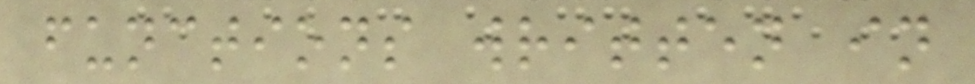functions written in
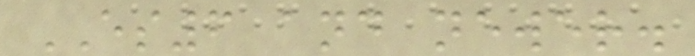ES6 and newer.
